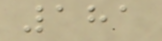181
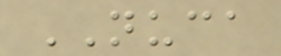NUCA
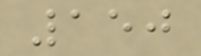150
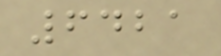6421
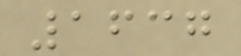1637
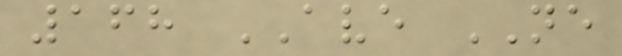168 AVE NE
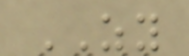ZY
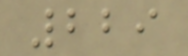229
